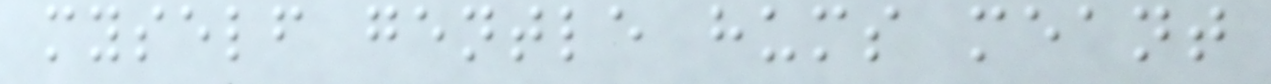myself gentle hums meant
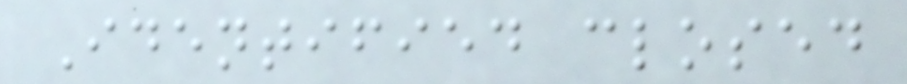Identified closed
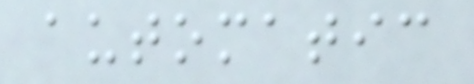automatic
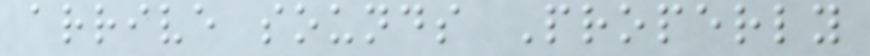arrive sounds Properly
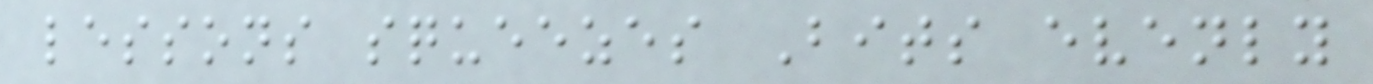lessons squeezes Bits evenly
